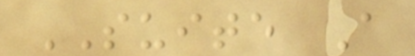SUITE A
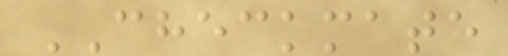CHECKMATE
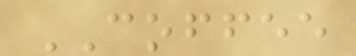COFFEE
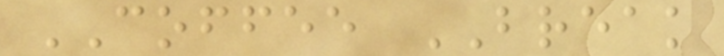COFFEE BREAK
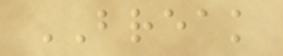BREAK
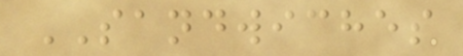SANDWICHES
